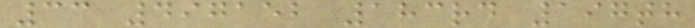33 497152 183rd 197th
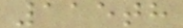115th
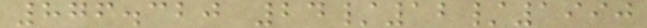876.320 24/12/1990
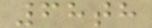68th
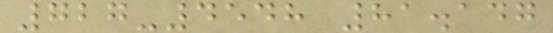727-4548 81.147
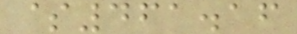$461.16
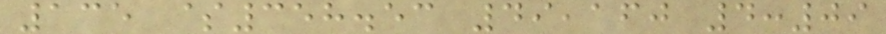135 $358.53 49,160 4:09
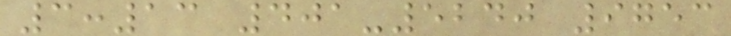3:13 401-5240 9753
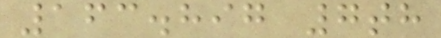163.897 7th
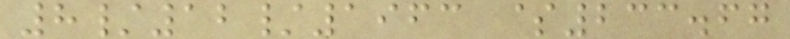8/12/1963 $233.67
